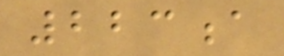223a
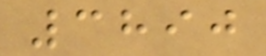3890
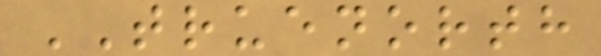TRUENORTH
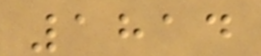1814
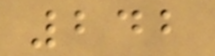242
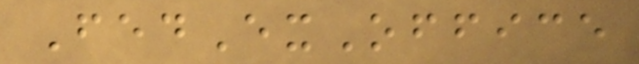FedExOffice
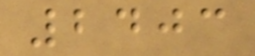2403
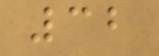32
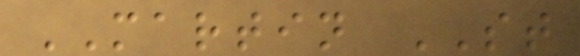MARTIN ST
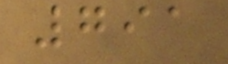791
